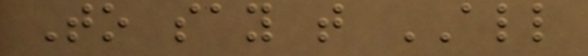To say that ALL
